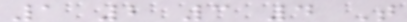1 2 3 4 T
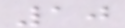10
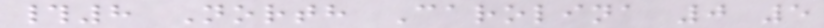#8 North Carolina 0 5
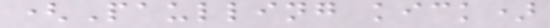(Paulling kick)
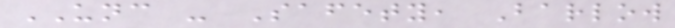UNC - Safety, Barlow
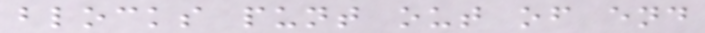blocks punt out of end
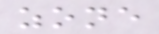zone
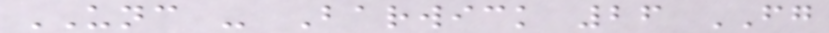UNC - Barwick 26 FG
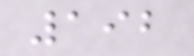192
